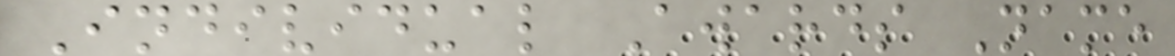Individual Awards Name
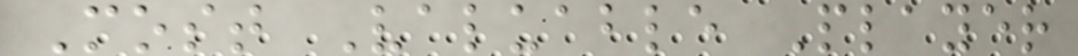Most Valuable Player
